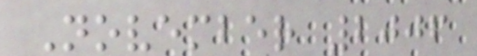November 2006
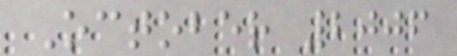October 2006
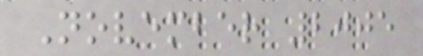November 2005
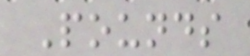Pounds
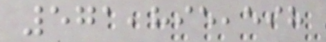571,895,598
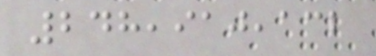248,910,132
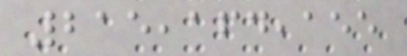215,164,155
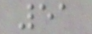51
